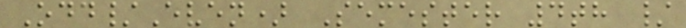Odd/Even) Semester 4th /
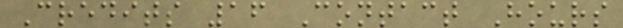Credits 16 Contact Hours
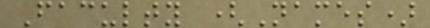Faculty (Names)
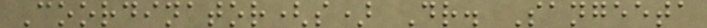Coordinator(s) Dr. Sangeeta
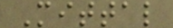Mittal
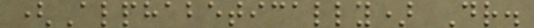(Alphabetically) Dr.
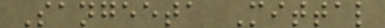Sangeeta Mittal
